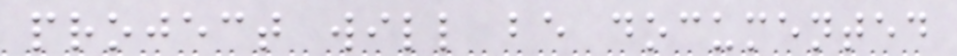project will be documented
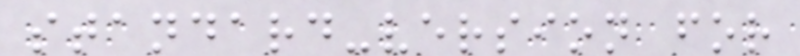standard-version for
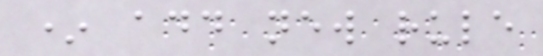* add new rule
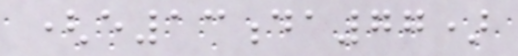(e13da77)
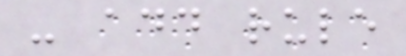- add rule
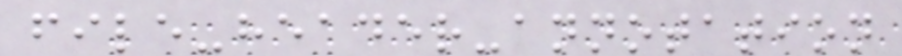file-header-annotation
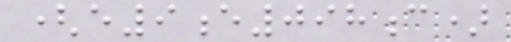(e9e098c)
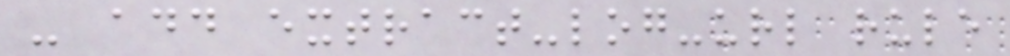- add extract-log-url rule
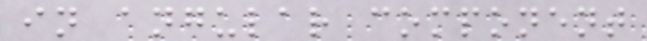in angular component
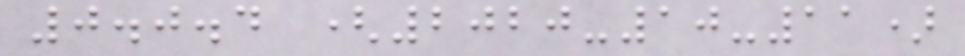0.0.4 (2020-10-11)
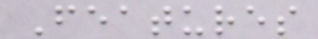Features
